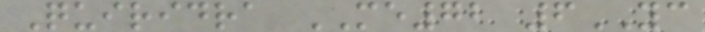Quiridra ME72 6YC
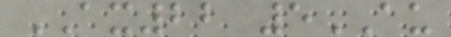AX22 5AU
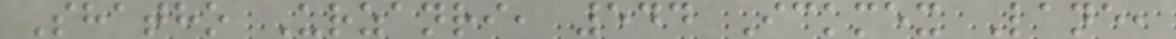Shatho Urzanri, 544 Ickmex Lane,
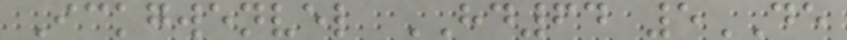Ickgwenvel HD64 5DE
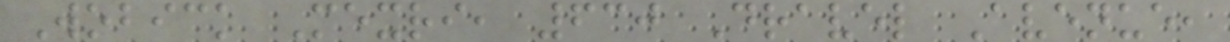Wobick Mexri, 630 Dravel Avenue,
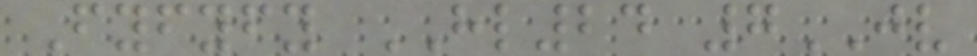Fyfyfy HL24 7JV
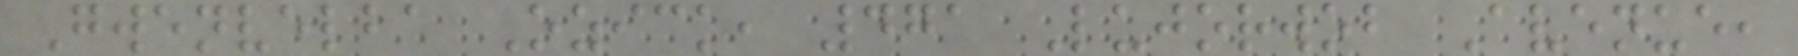Gwenvelba Ozick, 471 Lujorwob Avenue,
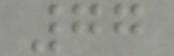77
